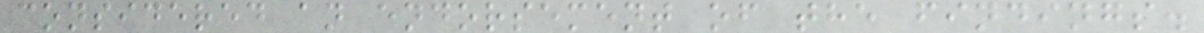considered an endorsement of the findings.
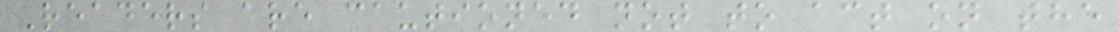Readers are cautioned not to act on the
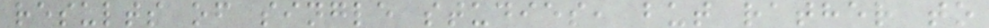results of single studies, but rather to
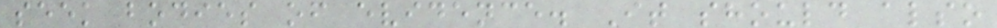seek bodies of evidence. It should also
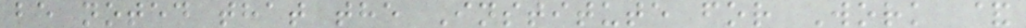be noted that the Institute for Work &
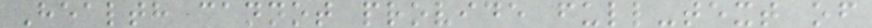Health cannot provide full-text of
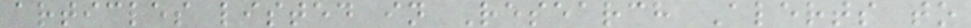articles listed in Research Alerts to
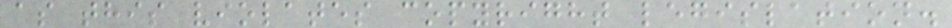as this violates copyright legislation.
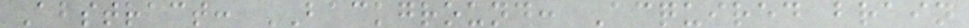Abstract: BACKGROUND: Acquired brain
